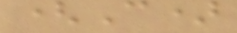(C)
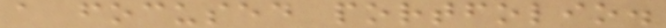a focused portfolio.
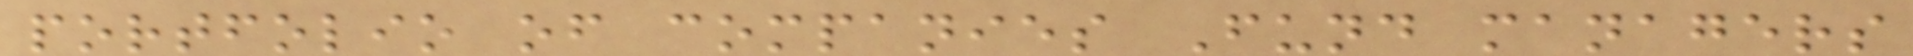portfolio of companies Fund managers
